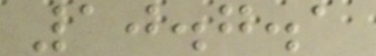10.7.1
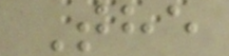The
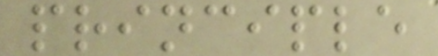principle
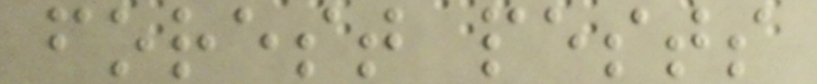forest pests
